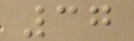37
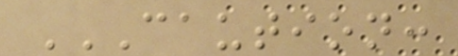CAUTION:
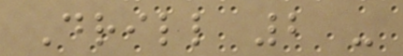Drill 2 -
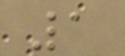1
